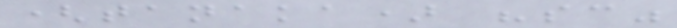(tanaka) "sc"
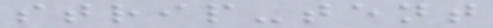strip-tent
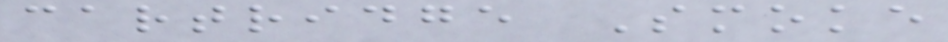cartridge Smoke
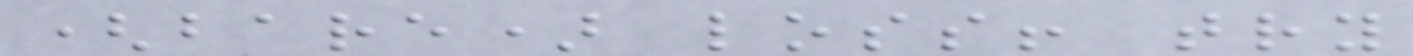(bare) loss! try
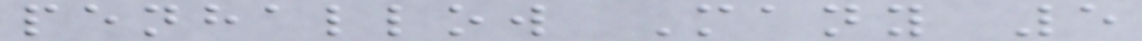penhallow Many 5
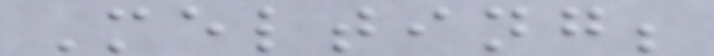Melting;
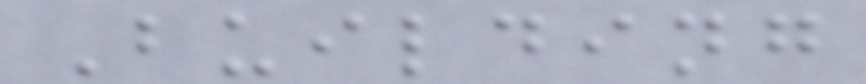Building
